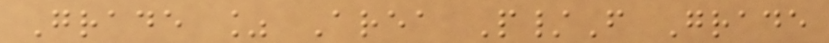Grade % Area P/F Grade
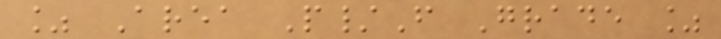% Area P/F Grade %
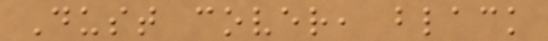Dust cover, black
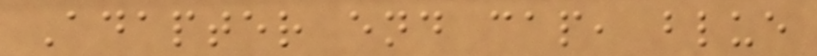Adapter end cap, blue
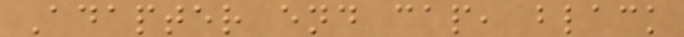Adapter end cap, black
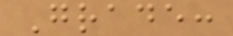Grade:
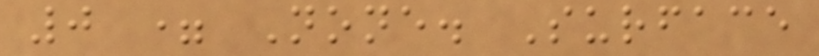0 = None. Surface
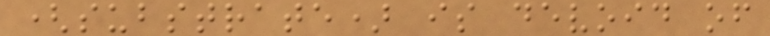(substrate) is devoid of
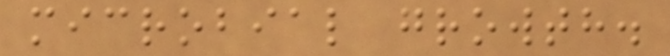microbial growth.
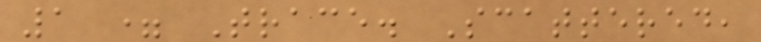1 = Trace. Scattered,
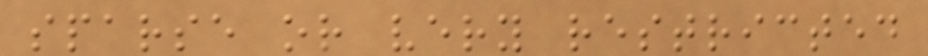sparse or very restricted
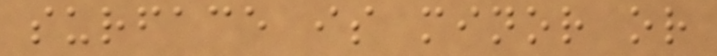surface is minor or
